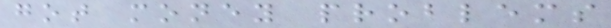got money problems
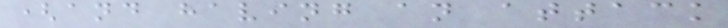(and having an attack
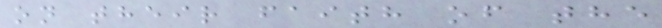on their faith of the
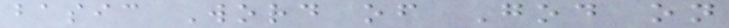basic Word of God on
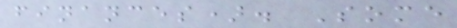finances). Some
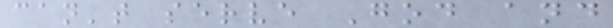can't serve God and
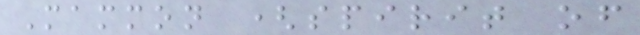Mammon (spirit of
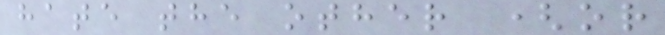hate the other (or
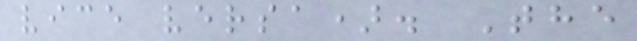vice versa). The
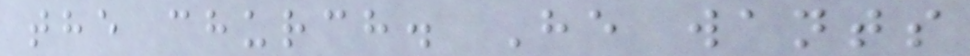the church. He wants
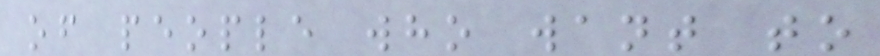of people who want to
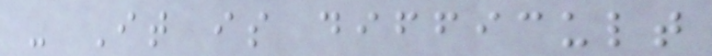- It is difficult
